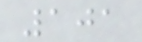101
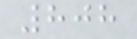808
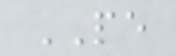PE
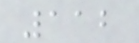112
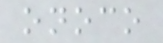onoco
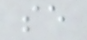se
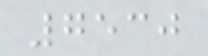7530
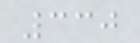330
